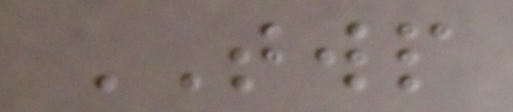TWP
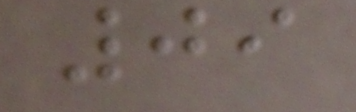09
